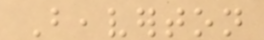Beaverton
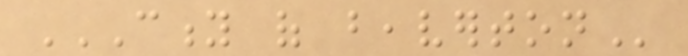CITY OF BEAVERTON
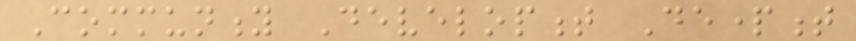Community Development Department
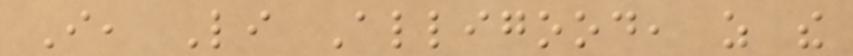I, Li Alligood, as the
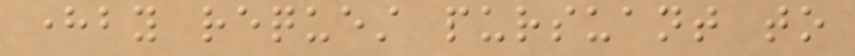hereby request pursuant to
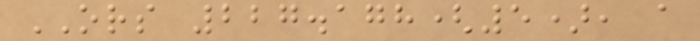ORS 227.178(5), a
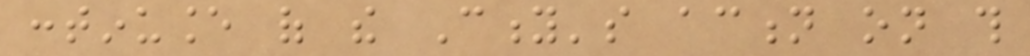continuance of the City's action on this
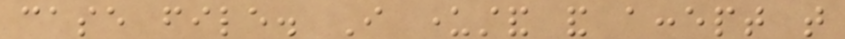case file. I understand and accept that
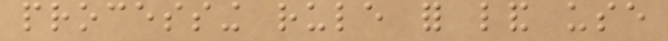processing rule for land use
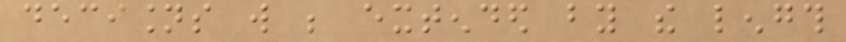decisions will be extended by the length
